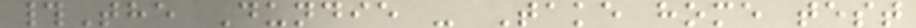#The Dundie - Take home test
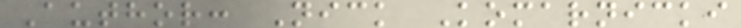Author: Nick Komarnicki
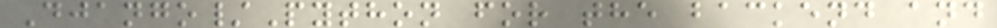Django/Python for the backend and
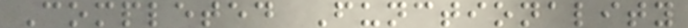Completed Functionality
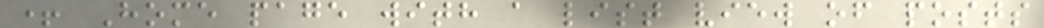+ Home page with a list view of posts
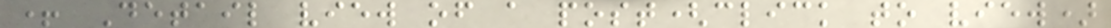+ Detail view of a post(click to view)
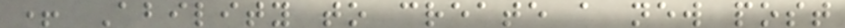+ Ability to create a new post
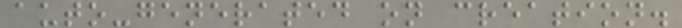auto-generated on creation.
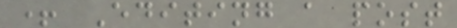+ Editing a post
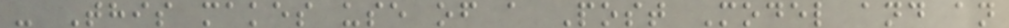- This makes use of a Post Model and an
